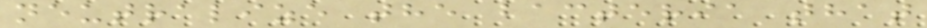neutralize the bacteria that
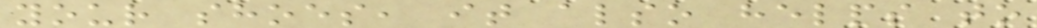your shoes, it also helps to
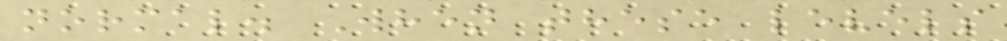normal. When these levels
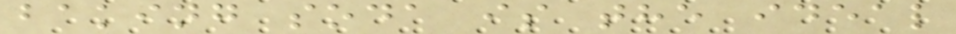baking soda is the ideal
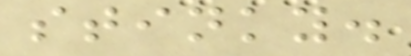stinky.
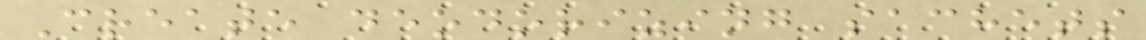Create deodorizing sachets
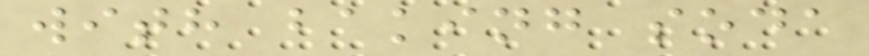with baking soda
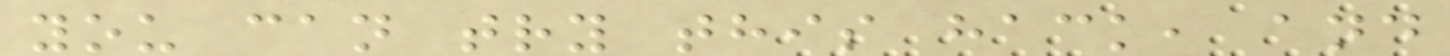you can try this hack, and
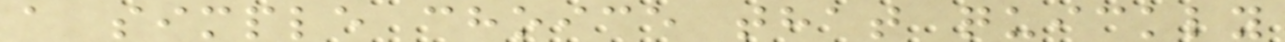a simple choice that quickly
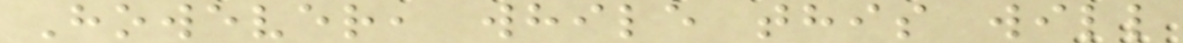However, while this will
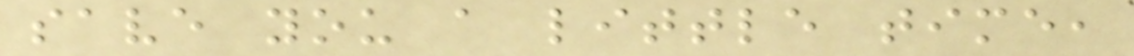save you a little time,
